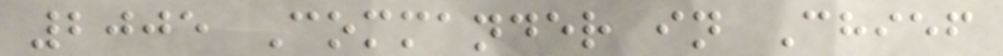2005 Commander in Chief
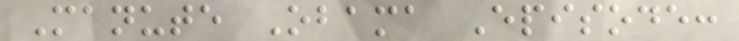Manute Obama Episode:
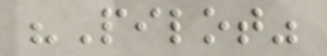"Pilot"
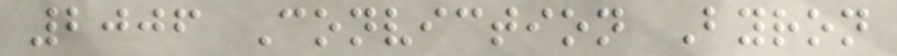2006 Conviction Byron
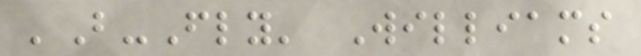'B-Fly' Williams
